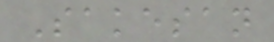Sakesan
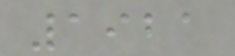1921
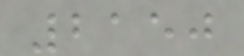2150
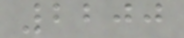2200
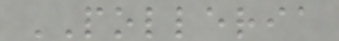POLLERIA
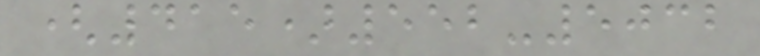(415)552-5032
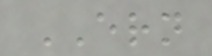ERN
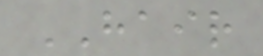HAIR
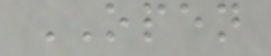OPEN
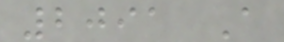2091 A
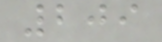209
